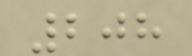208
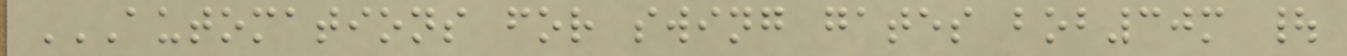AUTOMATIONS FOR SWING GATES BOB30M |
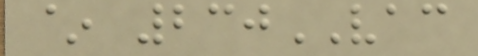~ 230VAC
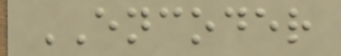ENCODER
